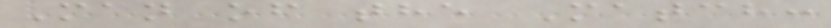Man of the Match:
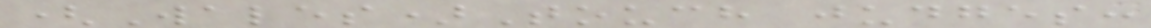(Wales)Touch judges:
